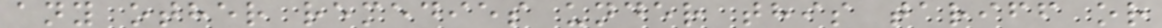any other remedies under this tariff or
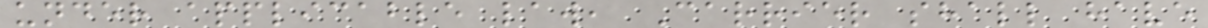under applicable law, Carrier shall have
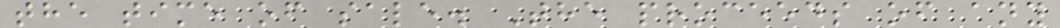the time of sale. The proceeds of any
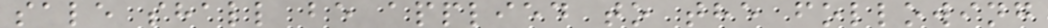sale shall be applied to the following
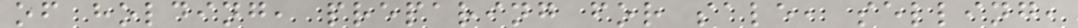of holding, preparing for sale, selling,
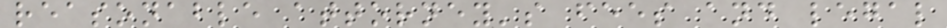reasonable attorney's fees and legal
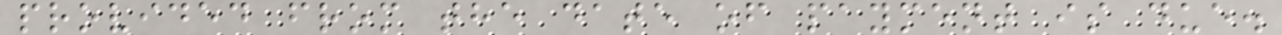provided from the date of payment is due.
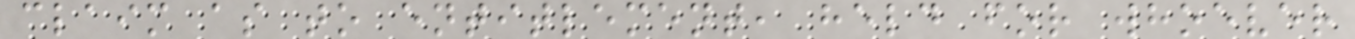claim as to entitlement, held for whoever
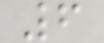6
